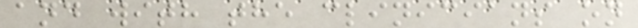and with the clinicians on
